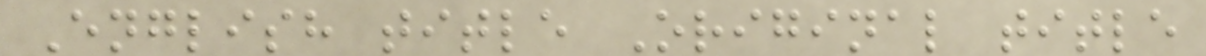English title Original title
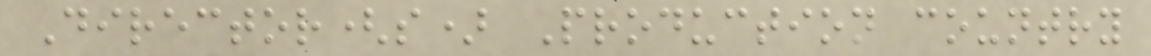Director(s) Production country
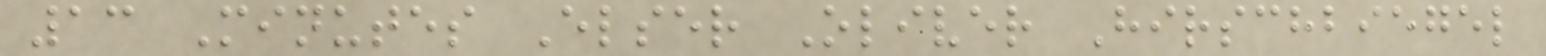13 Minutes Elser Oliver Hirschbiegel
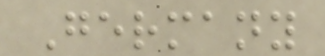Germany
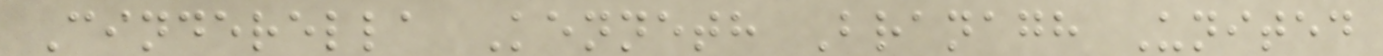Cinderella Kenneth Branagh United
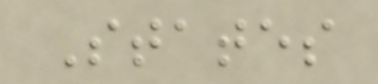States
